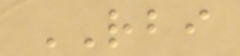RBI
